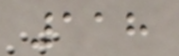118
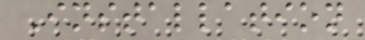Installation
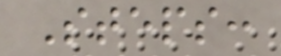Steps:
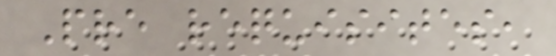Pre requisites,
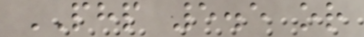PHP 5.5 or
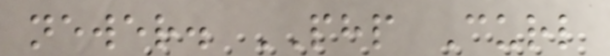newer. PHP Curl
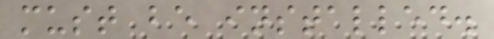must be installed.
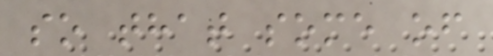so that some of
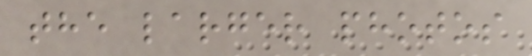the larger photos
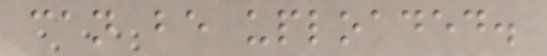can be uploaded.
